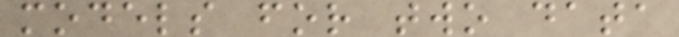models for two data
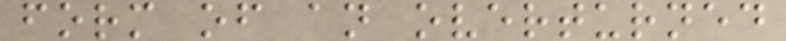form of an overturned
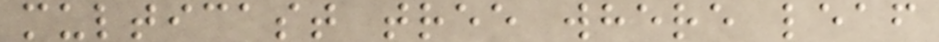multicast tree where leaf
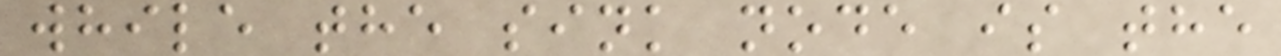while the sink node is the
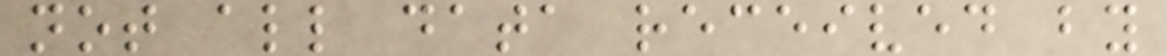not all data received by
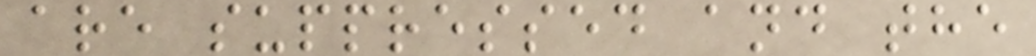are suppressed and the
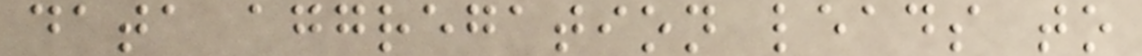data aggregation leads to
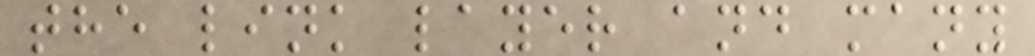the link layer and many
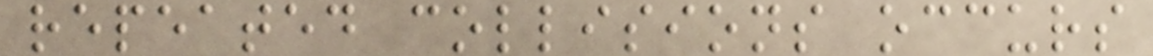repeated collisions occurs
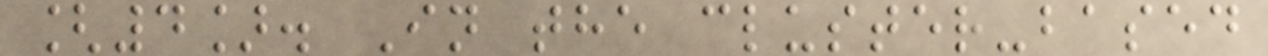[4]. In the cluster-based
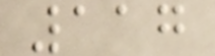117
